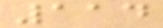114
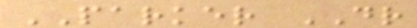PARKER DR
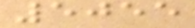5055
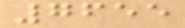7655
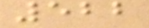522
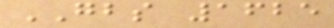GBS 1625
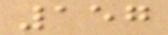157
